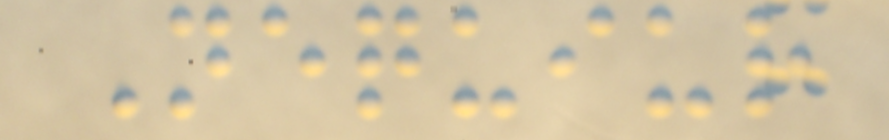Nequiur
